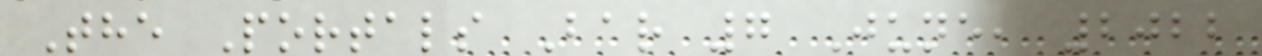The Portals Bar 7 June, 2022
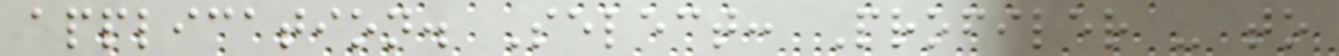application. Select: Profiler - to
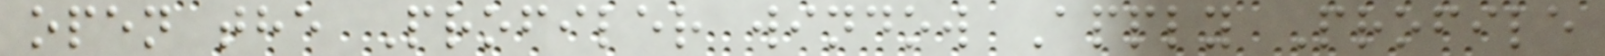open the Profiler window Apply Profile
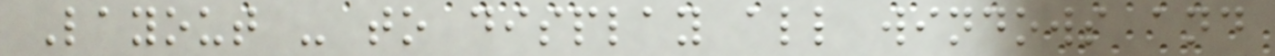Layout - to display all windows and
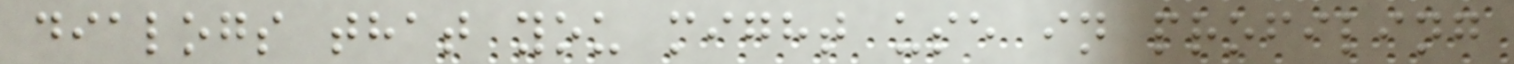dialogs that you might use in profiling
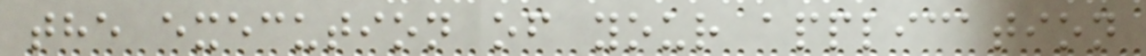the execution of your application
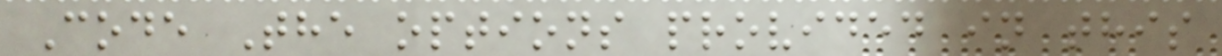Code The options provided in this
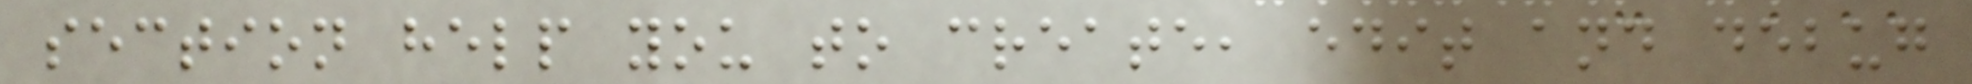section help you to create, edit and debug
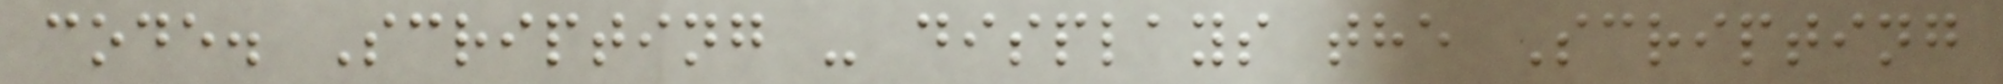code. Scripting - displays the Scripting
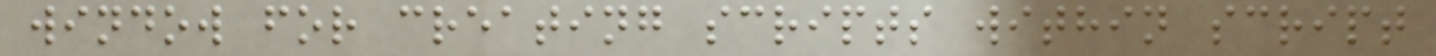window for creating scripts within script
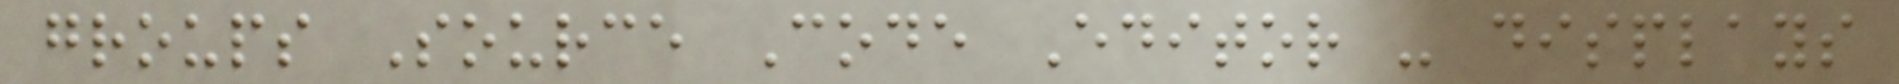groups Source Code Editor - displays
